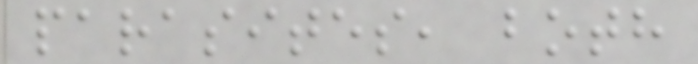parasites, both
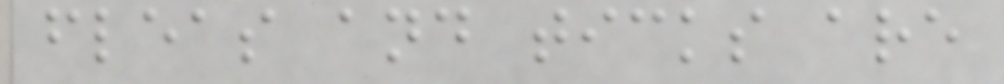fleas and ticks are
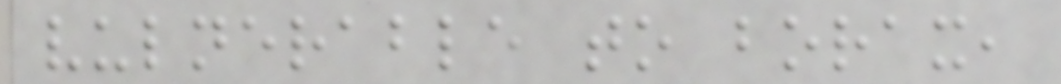vulnerable to borax,
